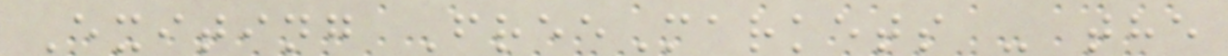Exiting FreeMarkets - the
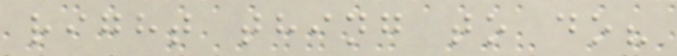right thing to do?
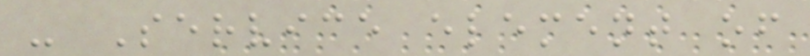- Service element of
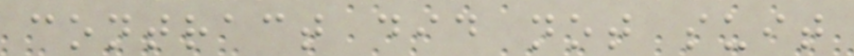contract did not suit
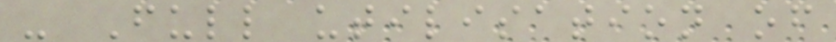- Full utilisation of
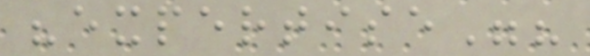"expertise"?
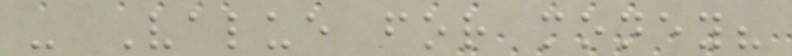- Value for money?
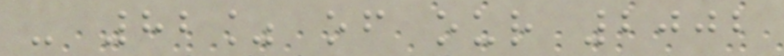- 82% of our 2002
